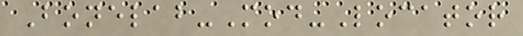Bonelab-Mod-Locator
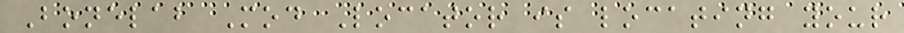Bonelab Mod Locator is locating your
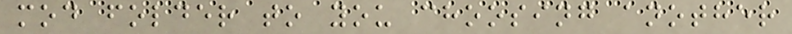mod folder to you choosing another
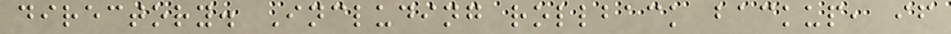directory. Including rollback backup, if
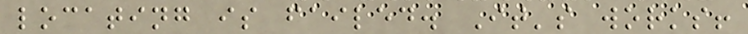locating is failed. It's works!
